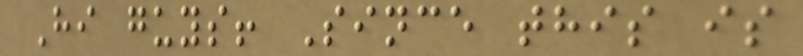Hi guys! Since this is
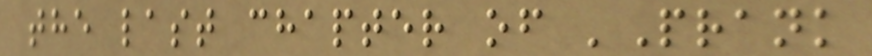the last chapter of 'Prank
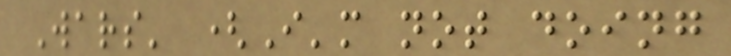Wars' (I'm not doing
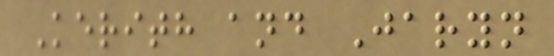Kerith and Jaryn
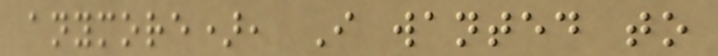anymore), I wanted to
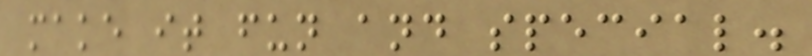make it fun and special.
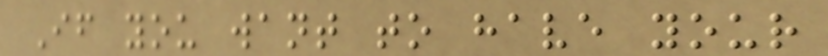If you want to have your
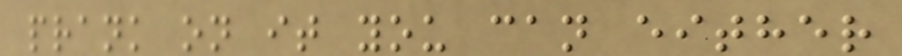prank on it you can either
